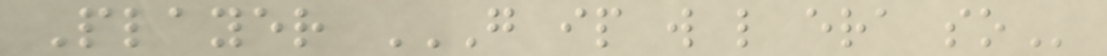Player G IP W L ERA SO
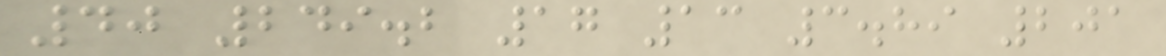40 249.2 17 13 3.89 201
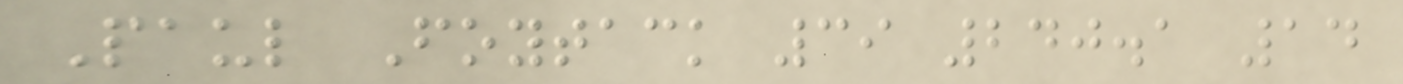Paul Foytack 39 240.1 14
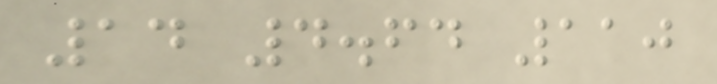14 4.64 110
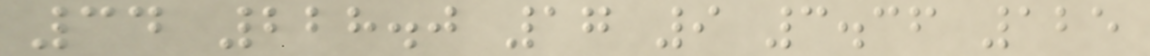34 228.0 17 9 3.36 125
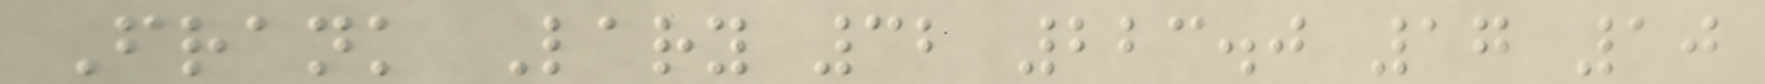Frank Lary 32 223.0 17 10
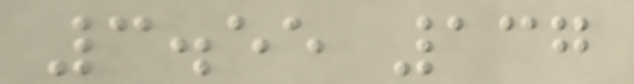3.55 137
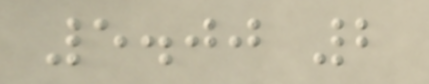5.00 2
